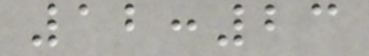12:23
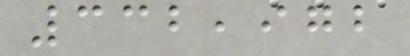332,972
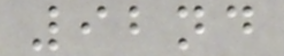92nd
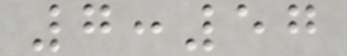7:57
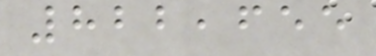822,655
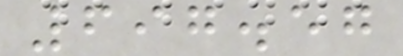697.57
